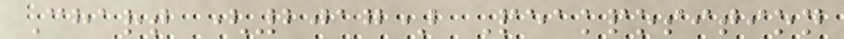Chart (2017) Peakposition
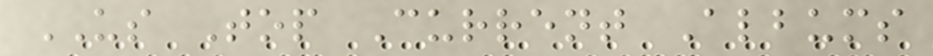US Top Current Albums
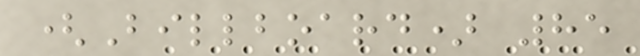(Billboard) 85
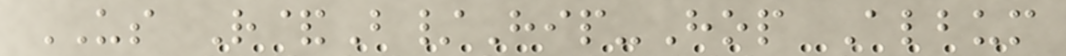US R&B/Hip-Hop Album
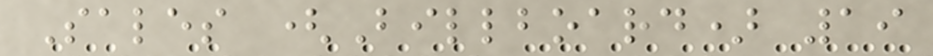Sales (Billboard) 19
